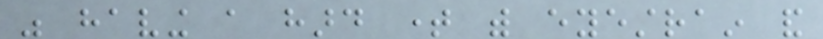was having a hard time with eyestrain and
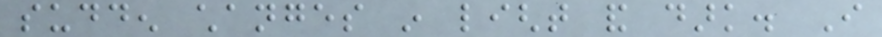sudden changes in light and dark. I
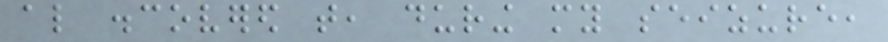also discovered that, during my seizure,
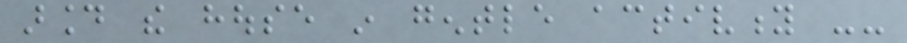around the house in gentle activity --
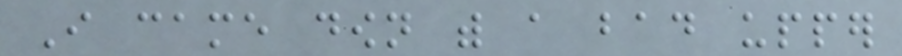I came down with a bad upper
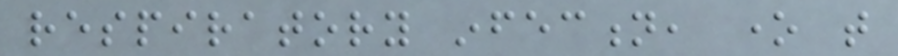respiratory infection, one that
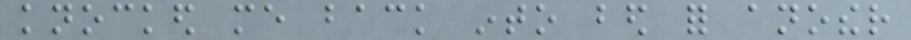knocked me back into bed for another
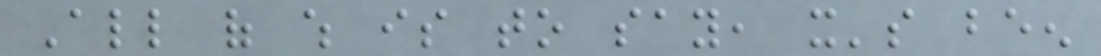All of which is to say, it's been
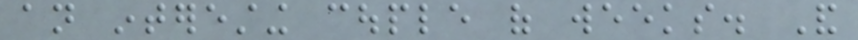an interesting couple of weeks. And
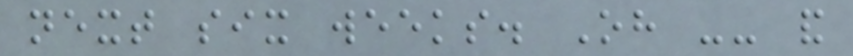next six weeks. Oh -- and
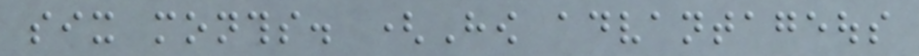six months. (How advantageous
